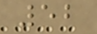52
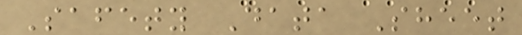Safety Data Sheet
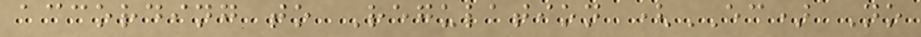according to Regulation (EC) No
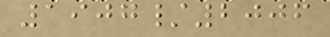1907/2006
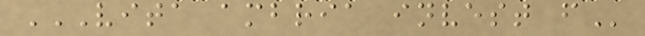VITA AMBRIA INVEST F
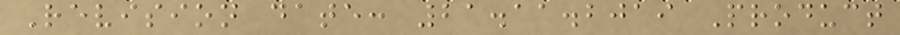Revision date: 21.11.2019 Product
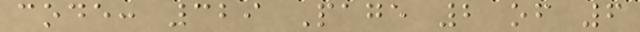code: 329 Page 2 of 6
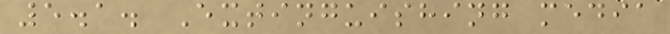5.1. Extinguishing media
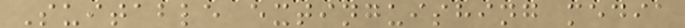Suitable extinguishing media
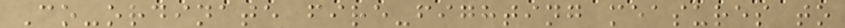Co-ordinate fire-fighting measures to
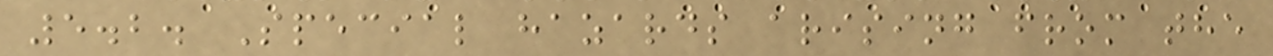5.2. Special hazards arising from the
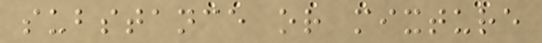substance or mixture
